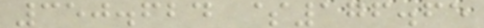350.624 $176.65
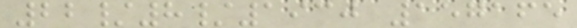22/8/1930 157165
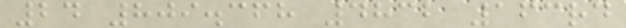24 809.368 4832 163rd
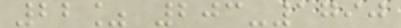22% 203-1790
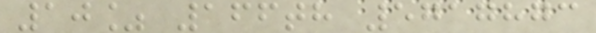10% 166th 5717873
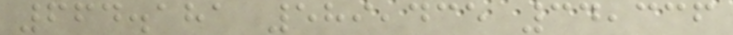664.181 589,435 34,336
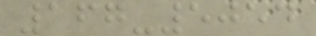167-5054
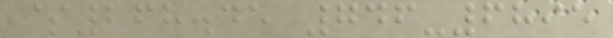$268.45 746-6895
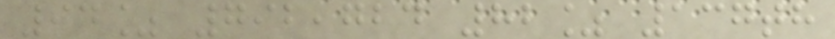94% 792,724 82% 137th
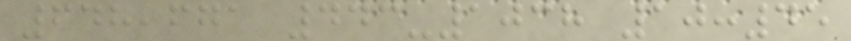648,671 443-1038 10:45
